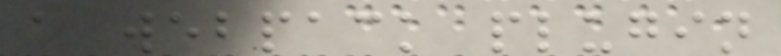a webpack plugin
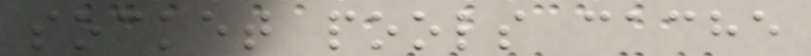socket pools cache
